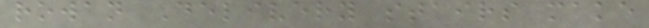rowan Delivery stairs make
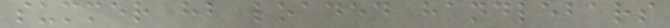summer hb loaded handlebars
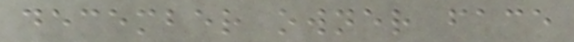december owner face
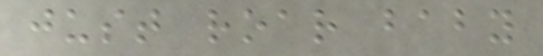just roar baby
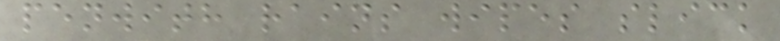penwith rains wipes slick
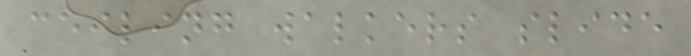ceiling walkers slide
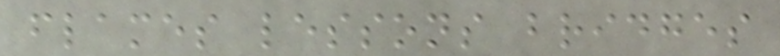flames lessons bridges
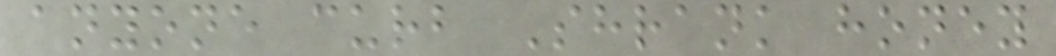anyone curb Shrank honey
